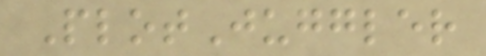PlotJuggler
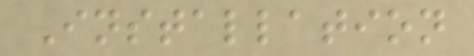Installation
